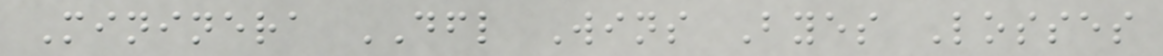Mininera DFL Wins Byes Losses
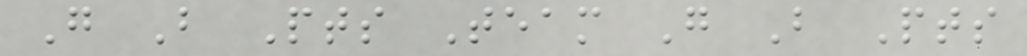G B Pts Team G B Pts
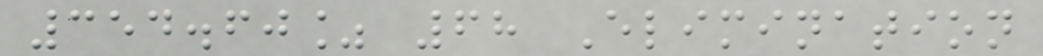354.60% 68 Elimination
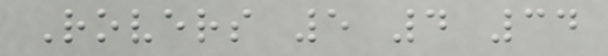Rovers 5 4 34
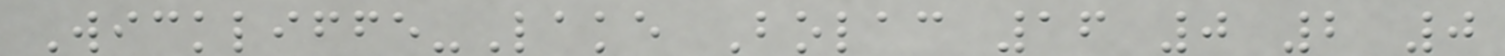Wickliffe-Lake Bolac 16 0 2 0
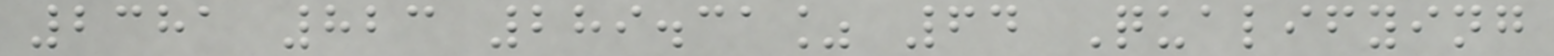2381 823 289.31% 64 Qualifying
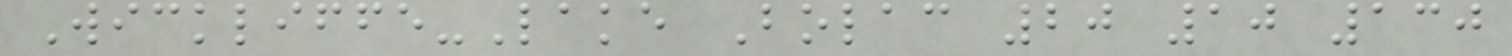Wickliffe-Lake Bolac 20 10 130
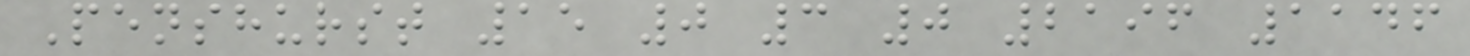Penshurst 15 0 3 0 2196 1146
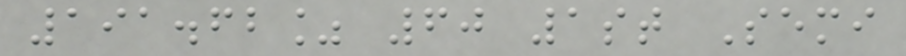191.62% 60 1st Semi
